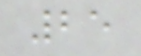25
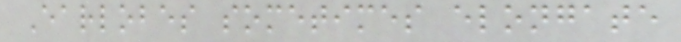Earlobes sometimes elongate
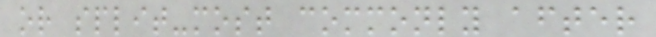or split-most commonly after
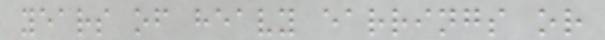years of heavy earrings or
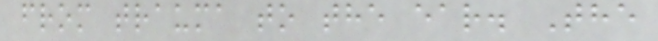from trauma to the ear. The
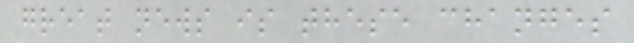great news is these changes
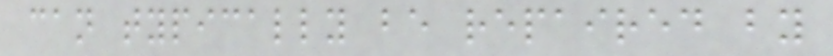can typically be repaired by
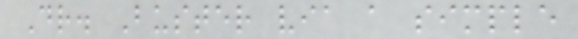Dr. Buster via a simple
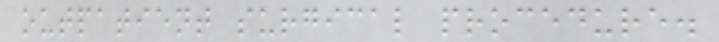outpatient surgical procedure.
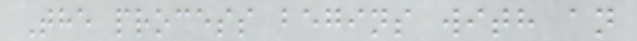The process begins with an
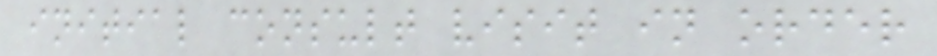initial consult visit in order
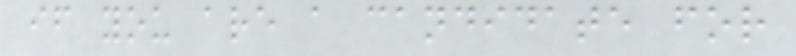if you are a candidate for
